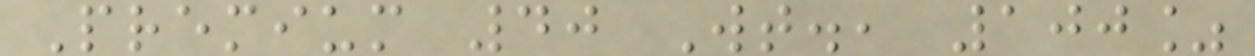Premium 40 Wt., 100%
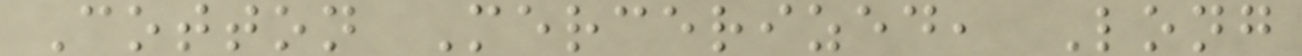Cotton Mercerized, Long
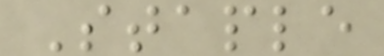Staple
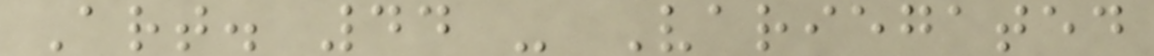Art. 44 - Variegated
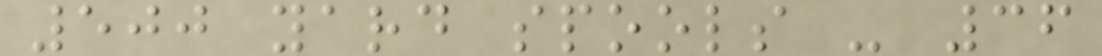500 yard spools - 36
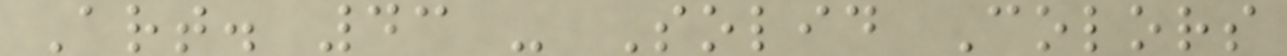Art. 43 - Solid Colors
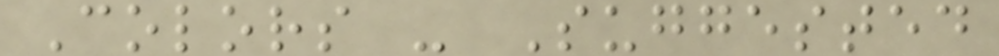Colors - Suggested
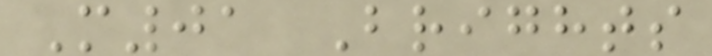M01 Brights
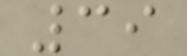39
